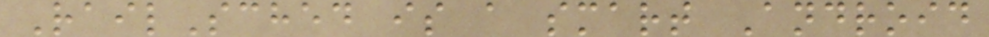RailSched is a smart Android
